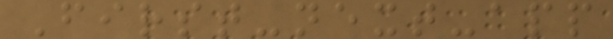First-next-app
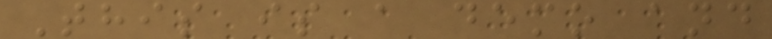This is a demo and
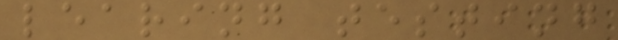learing testing
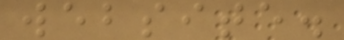website.
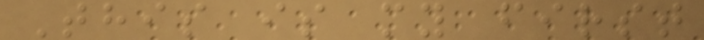This is my first
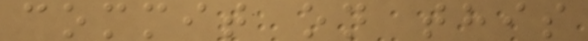commit on this
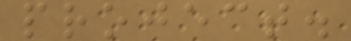project.
